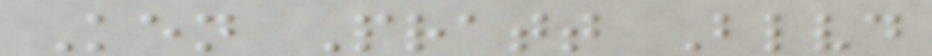Ken Pratt Blvd
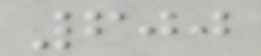600
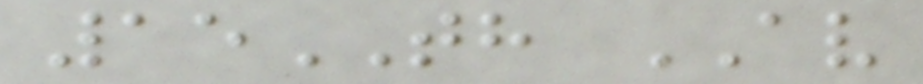15TH AV
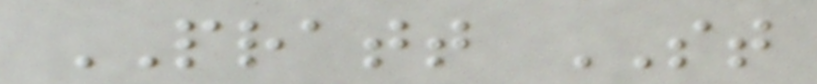PRATT ST
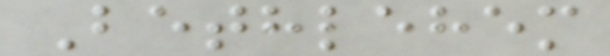Bethlehem
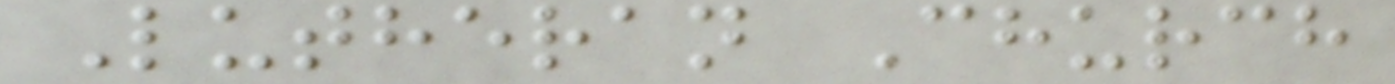Lutheran Church
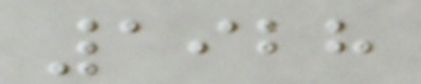1928
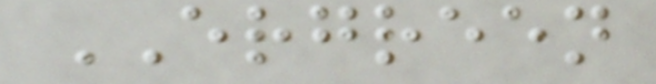ERGREEN
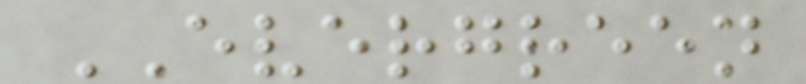EVERGREEN
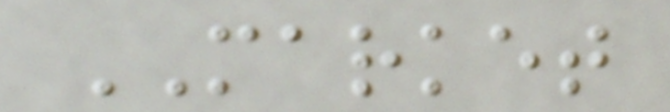MARKET
